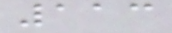113
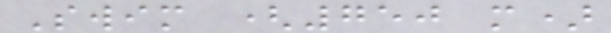Swim (750 m)
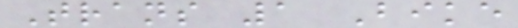Trans 1 Bike
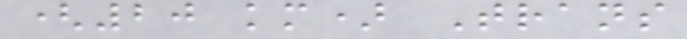(20 km) Trans
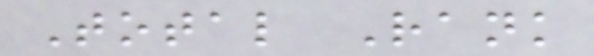Total Rank
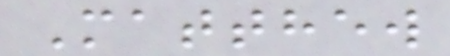Matthew
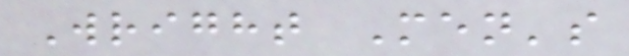Wright Men's
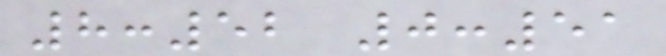8:52 0:51
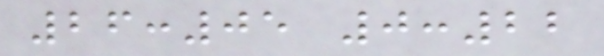26:05 0:22
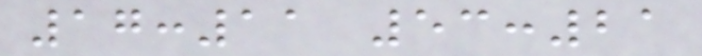17:11 53:21
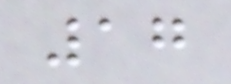17
